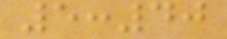5:40
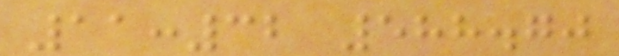11:32 588.70
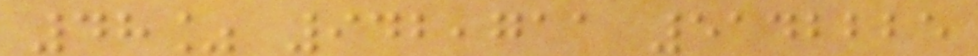48% 942,711 5142225
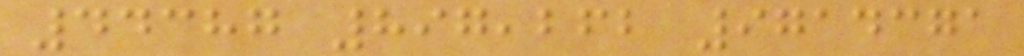44387 897,262 9714371
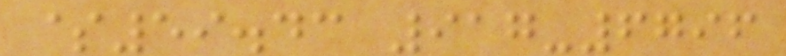$59.43 917-6796
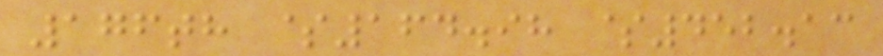176th $164.98 $452.13
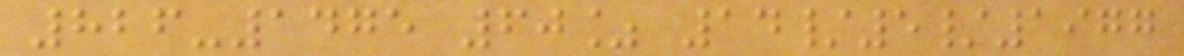826-1475 60% 14/5/1977
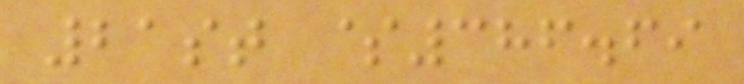21st $386.69
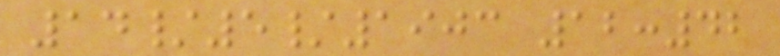14/5/1903 12:42
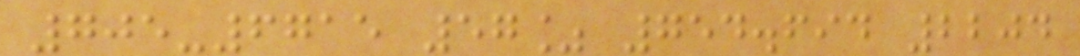705-6715 57% 754.694 2204
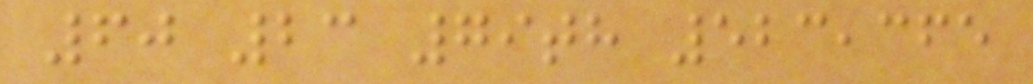60 23 79th 523,365
